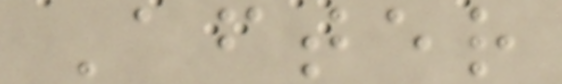After
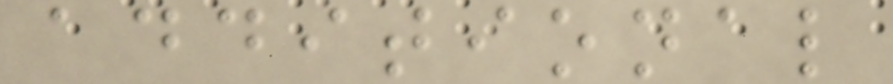additional
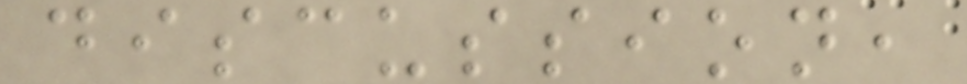discussion,
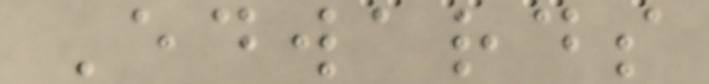Edwards
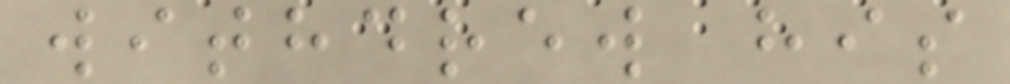withdrew his
